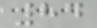84
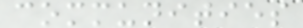communities
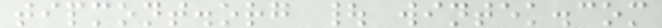tipmont.org | wintek.com
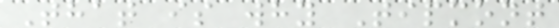That is why Tipmont
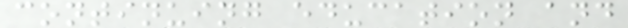continuing education and
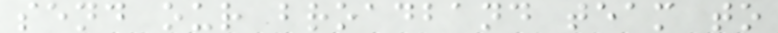send our broadband team to
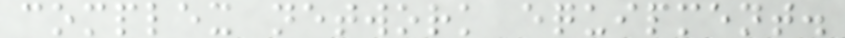complex network equipment.
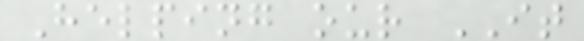Helping our IT
